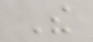The
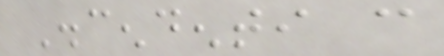Discendenti can
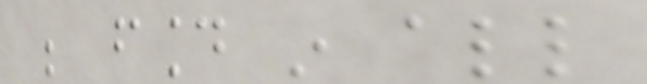be found in all
